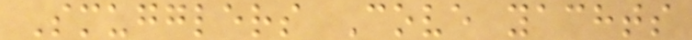Smugglers Cove yachts
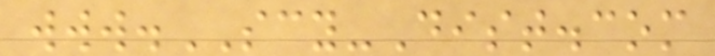www.SCY-Dist.com
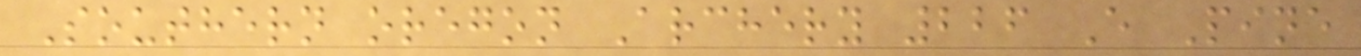Southern oregon Archery 226 E Pine
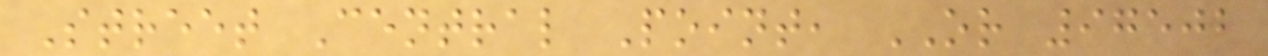Street Central Point, OR 97502
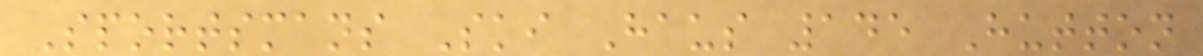Sportsmans Ski Haus 145 Hutton
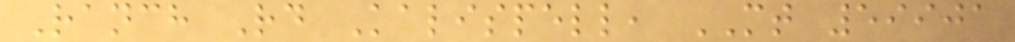Ranch Rd Kalispell, MT 59901
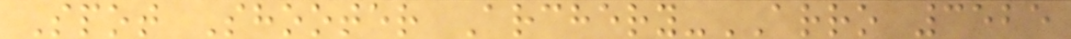Spot Shooter Archery-ARRO 3525
